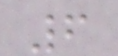6
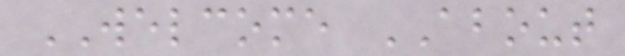WELCOME ABOUT
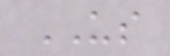US
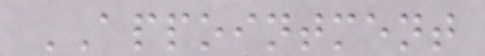APPOINTMENT
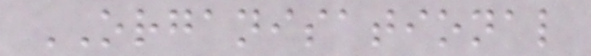ORGANISATIONAL
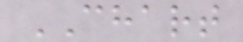CHART
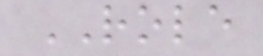ROLE
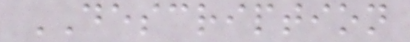DESCRIPTION
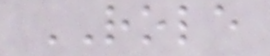ROLE
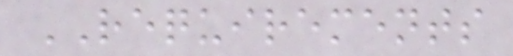REQUIREMENTS
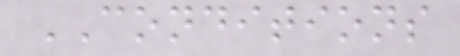CONDITIONS
